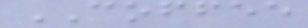COFFEE
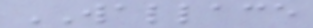WALLACE
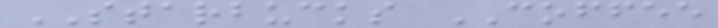STARBUCKS COFFEE
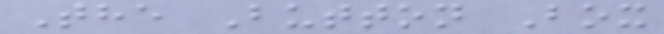The Button Box
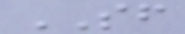SF
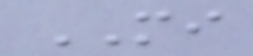MI
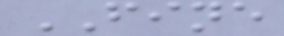FINE
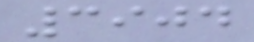3904
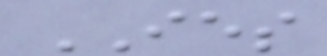IES
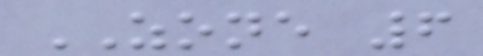ZONE 6
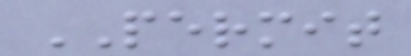PERMIT
